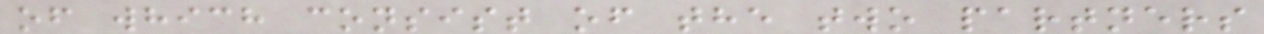of which consist of the two partners
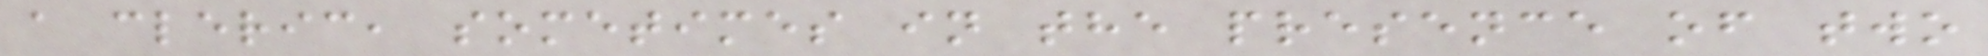a cleric, sometimes in the presence of two
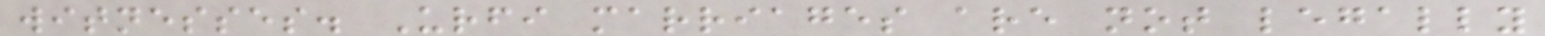witnesses. Urfi marriages are not legally
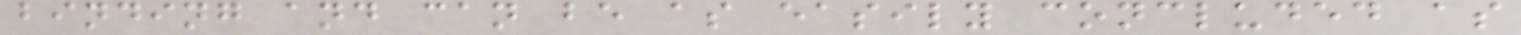binding and can be as easily concluded as
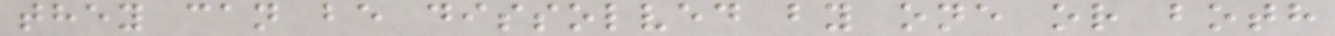they can be dissolved by one or both
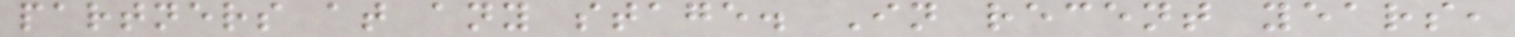partners at any stage. In recent years,
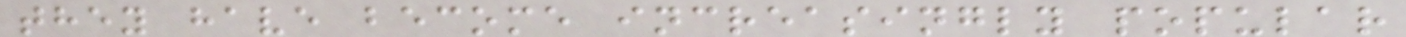they have become increasingly popular
